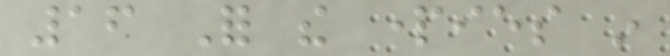16 For the parties in
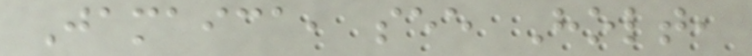Jamaica, see Holt,
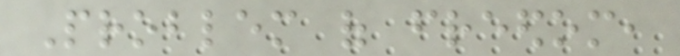Problem of freedom,
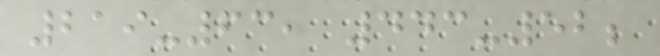219-63, 443-52;
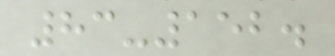83-152.
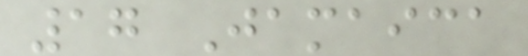17 Jamaica
